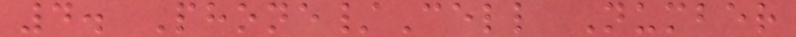4. Phone/Cell Number
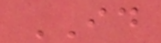ID
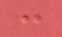:
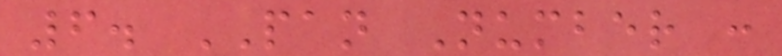6. PAN Number :
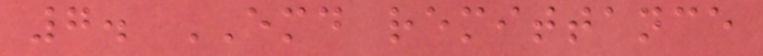7. EMD remittance
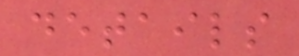details
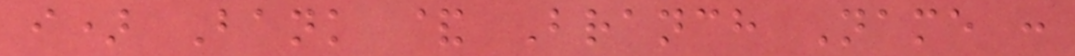i) Bank & Branch Name :
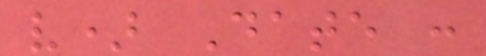v) Date :
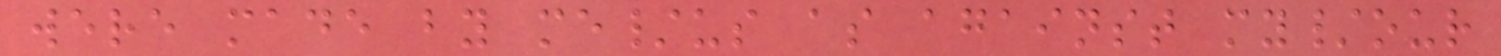were made by me/us as against my/our
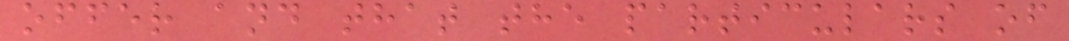offer and that the particulars of
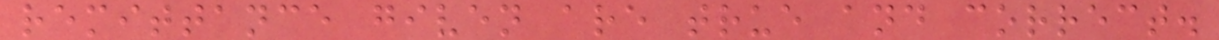remittance given are true and correct.
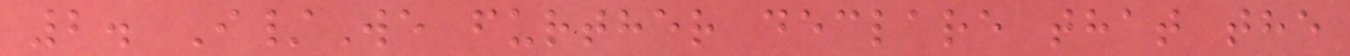2. I/We further declare that the
